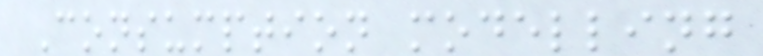Consumption modelling
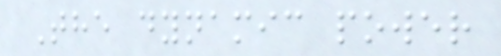The dynamic power
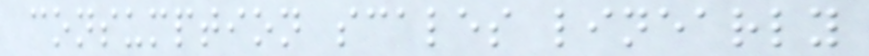consumption scales linearly
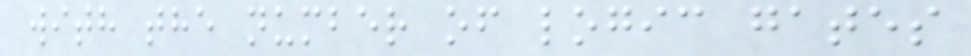with the number of logic gates
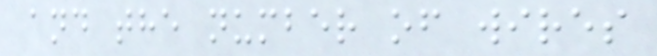and the number of wires
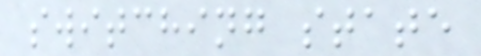switching state
